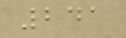241
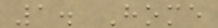1. Home
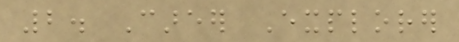2. Career Explorer
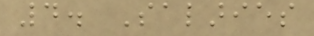4. Salaries
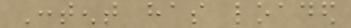Content has loaded
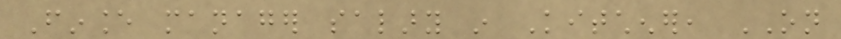Finance manager salary in Kitchener, ON
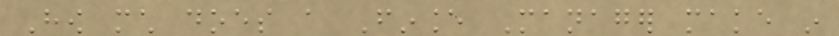How much does a Finance Manager make in
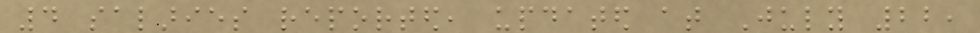4 salaries reported, updated at July 22,
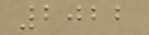2022
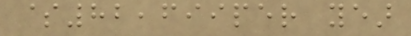$82,699per year
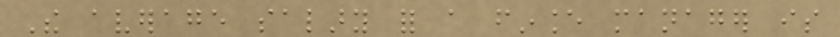The average salary for a finance manager is
